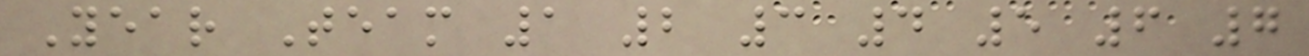Year Team 1 2 3 4 5 6 7
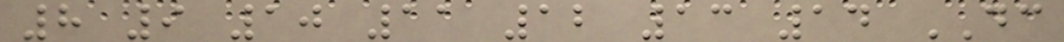8 9 10 11 12 13 14 DC
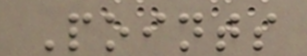Points
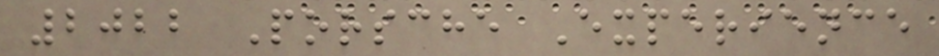2022 Porsche Experience
